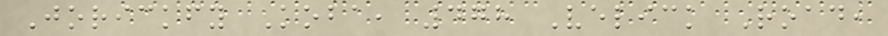Jorickfy Koba, 478 Velick Road,
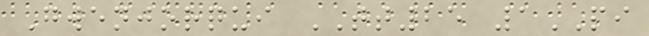Gwenjorqui TT25 1PI
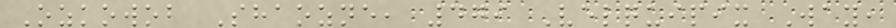Ozkowob Shaozne, 479 Velquipix Way,
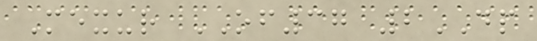Mexur OF37 2DP
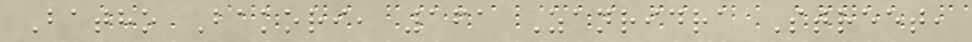Batho Bakori, 161 Zanridra Street,
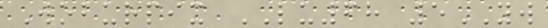Woburpix LU68 5YW
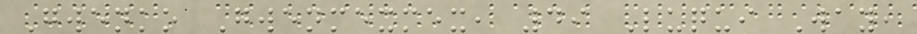Gwenko Gwenmexmex, 49 Luqui Way,
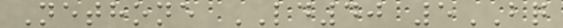Nethone LD40 5BQ
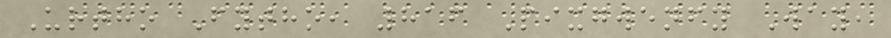Urtho Fytho, 816 Pixgwenfy Way,
